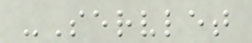-Servlet
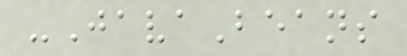-JavaBeans
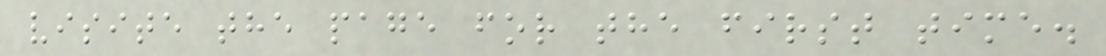visite the page for the first time.
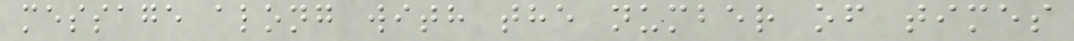message along with the number of times
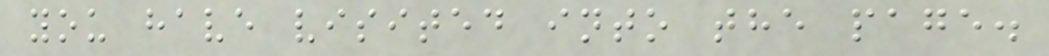you have visited into the page.
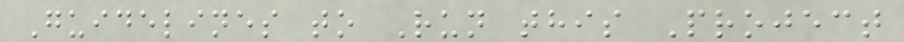Guidelines to Run this Project
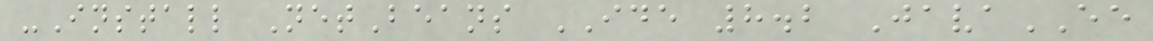-Install NetBeans IDE 8.2 JavaEE
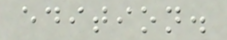edition.
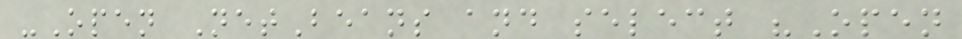-Open NetBeans and select "Open
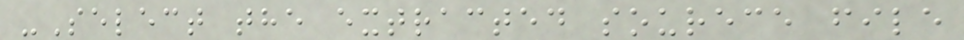-Select the extracted sourece file
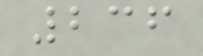236
